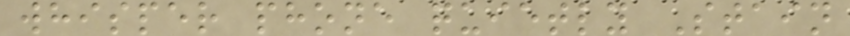whisper phone quietly Stain
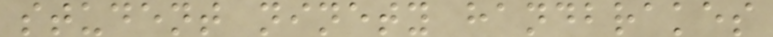student ninety handbrakes
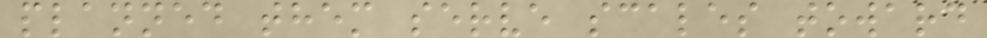planned them serve scales toward
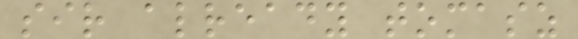sir already tomasz
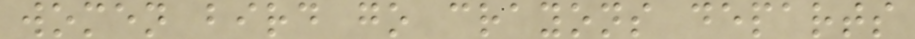women bird go crayons departs
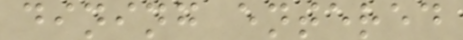dining entered
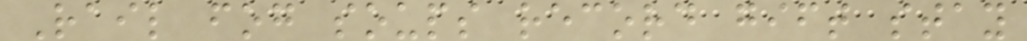Rail fog soups record gift stay
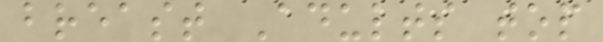breast Adults top
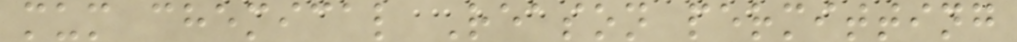mum chemical Reason permitting
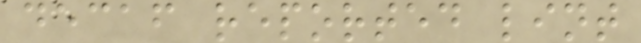decaf reported lint
